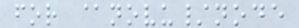for @novu/node
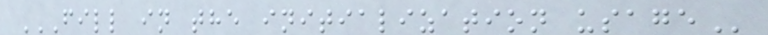FILL IN THE INITIALIZATION USAGE
